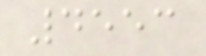4553
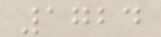1724
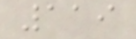119
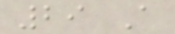29 A
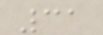31
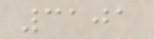3101
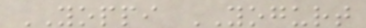YOPPI YOGURT
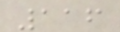116
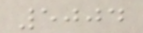5004
